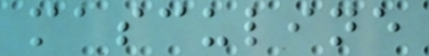masculine
